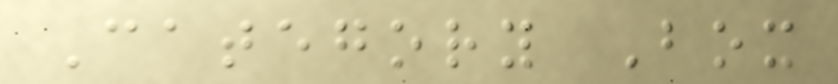Category Box
